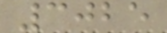3025
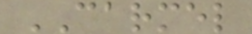CARMEL
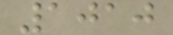1010
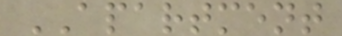APARTMENT
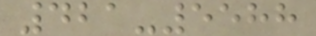421-5588
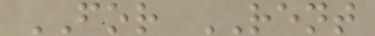FOR RENT
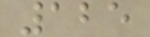125
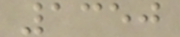1350
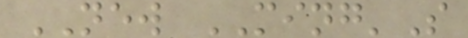NEW MING'S
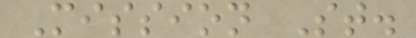Mission St.
